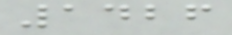1426
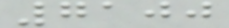7100
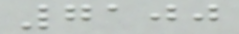7100
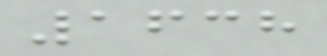1638
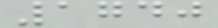1740
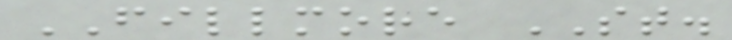FILLMORE ST.
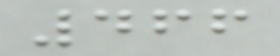466
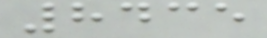8435
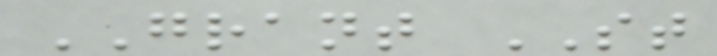GRANT ST
